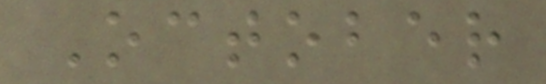October
